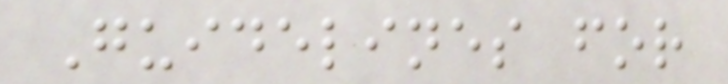Guidelines for
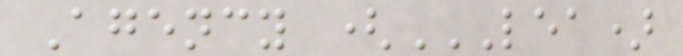Agency (LEA)
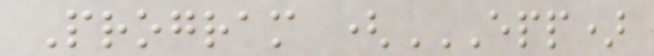Program (EPP)
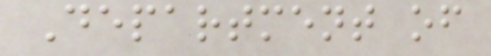Department of
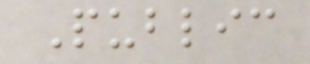Public
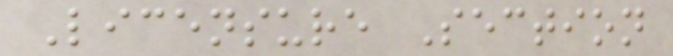Licensure Section
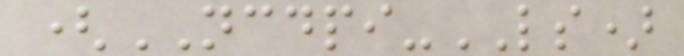(NCDPI-LS)
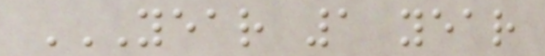YEAR 1 YEAR
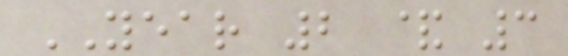YEAR 2 & 3
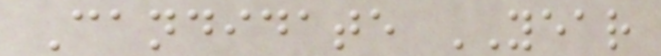Candidate YEAR
